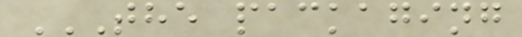THE PACKAGING
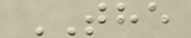THE
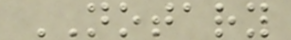NOTARY
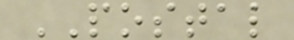POSTAL
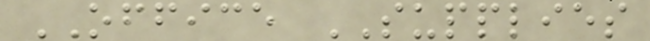OFFICE SUPPLIES
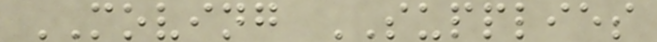MOVING SUPPLIES
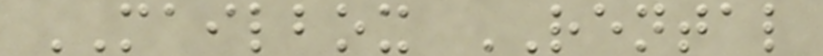MAILBOX RENTAL
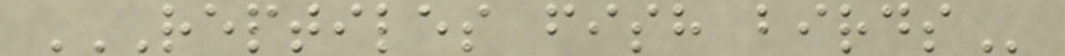REPTILES FISH BIRDS
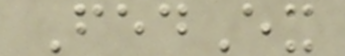FedEx
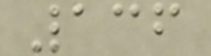136
